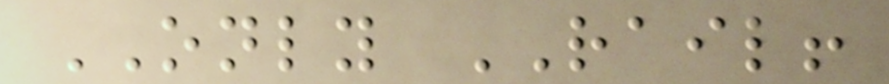ONLY RAIL!
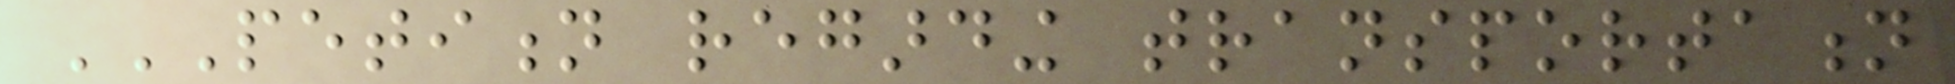PETITION REGARDING TRANSPORTATION
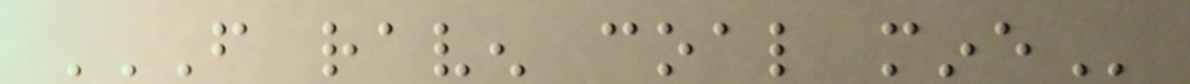FROM RAVEN COAL MINE
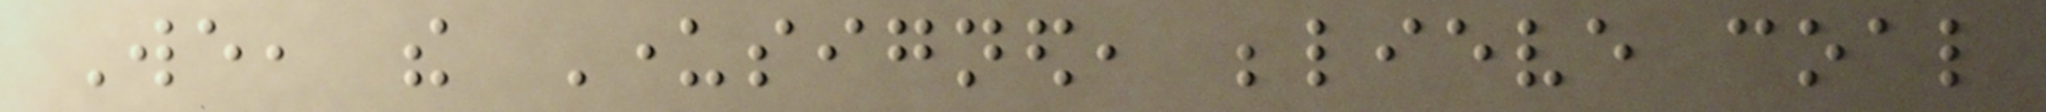We, the Undersigned, believe coal
